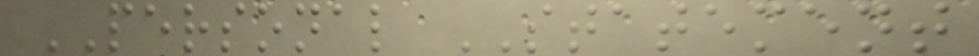PERSONAL STATEMENT
